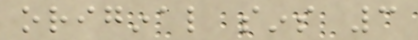original sins 3
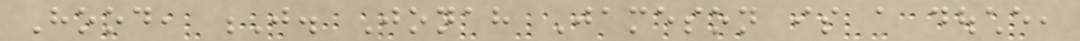Hood, J. Jonah Jameson is a douche,
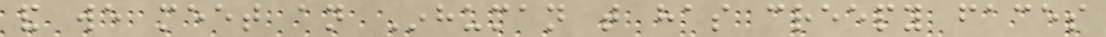and we meet an Inhuman that has creepy faces
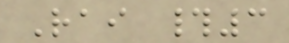Rai #3
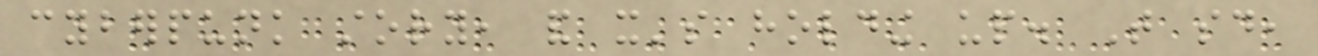cyberpunk story, and it's holding up. That said,
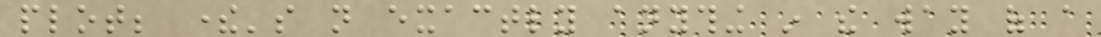plot; there's not exactly anything in the way of a
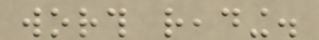worth reading.
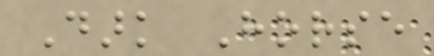Dark Horse
